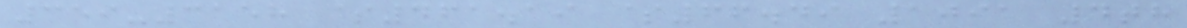359-3158 $461.19 $66.49 1091 4th
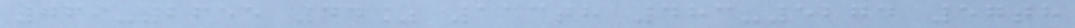769-2655 44% 113th 483-5274 57th
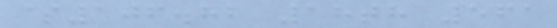$106.82 18th 561
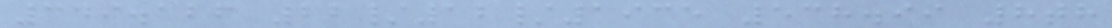349.126 22/12/1935 538.99 8th
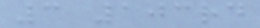3 103rd
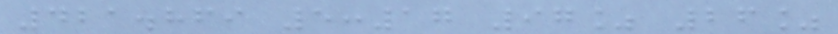421.869 5:17 97% 26%
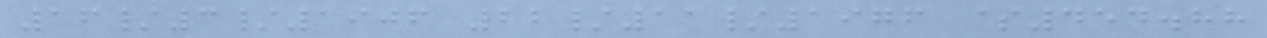16/3/1906 22/11/1976 $454.88
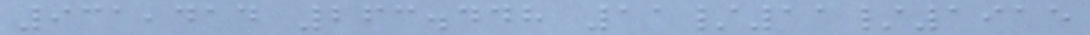931,414 263.448 11/11/1915
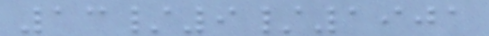13/9/1901
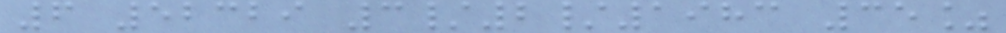6 52329 3/2/1983 35%
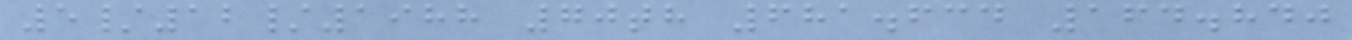5/12/1988 70th 681.634 164.840
